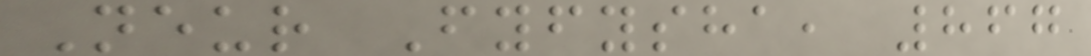Neur Fyfysha, 867
